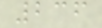236
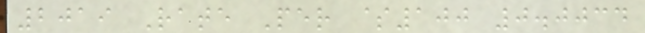2019 Rate Per $100 0.0034
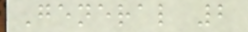General 2
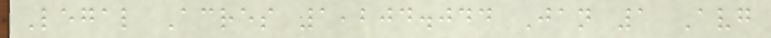Legal Acres 1,204.044 Jan 1 Avg
